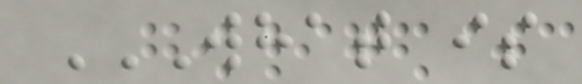WHAT IS
